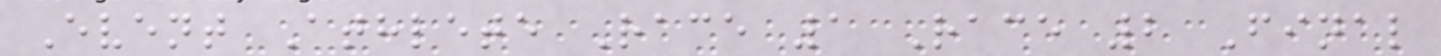Event Athlete Race 1 Race 2 Final
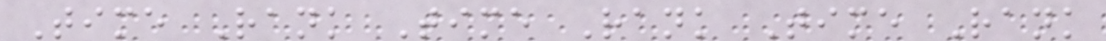Time Rank Time Rank Time Rank
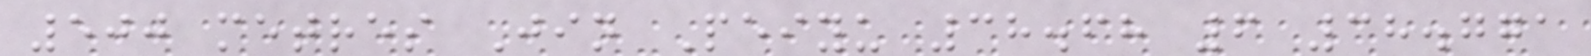500 metres Jin Peiyu 38.68 6 38.771
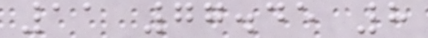11 77.45 8
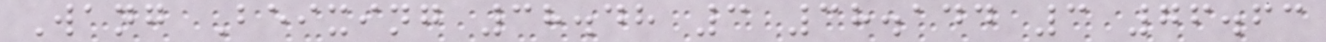Wang Beixing 38.48 3 38.144 3 76.63
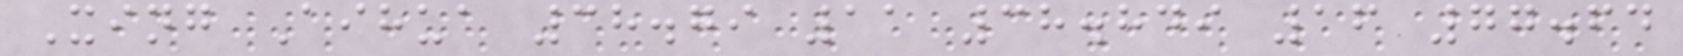Xing Aihua 38.79 11 38.849 16 77.64
